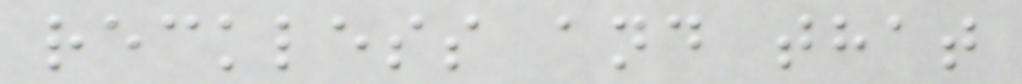reckless and that
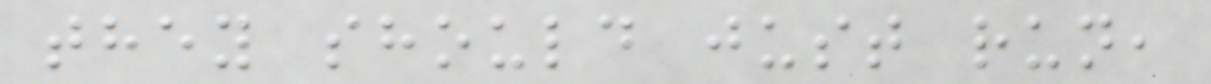they should just run,
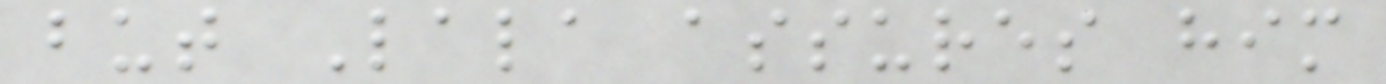but Lala assures him
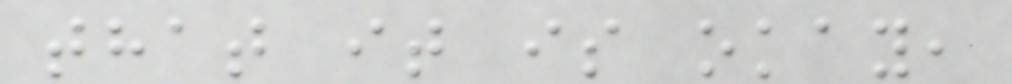that it is okay,
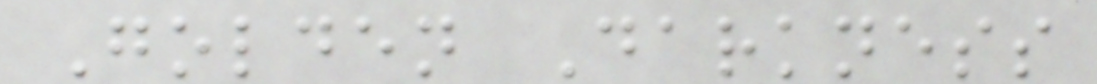Golden Darkness
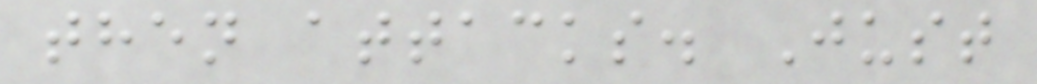then attacks. Just
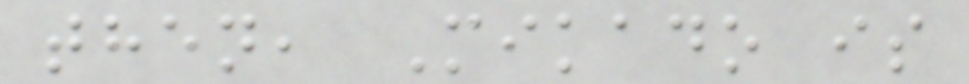then, Mikado is
